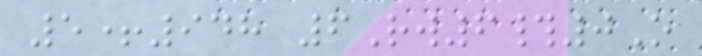5+948 6Rw6#0O
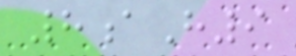8aH9
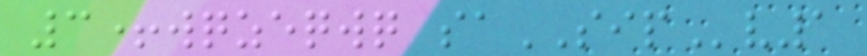3+wqzeqwq saSIPv1
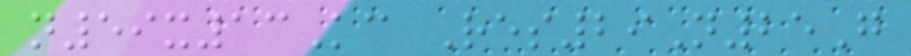n59x13Kc Res29N25G
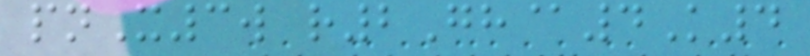pnX3w r2Gh@4K4
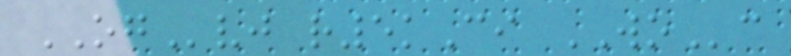OGvj r5kCi WOc
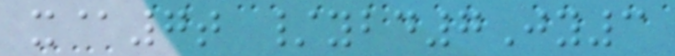x@7t /ybd7Jy3
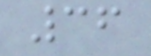36
